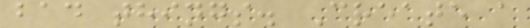bad things. Create a
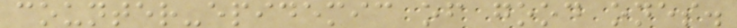counter-epidemic of good ones.
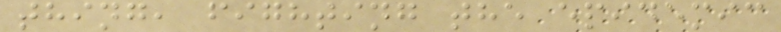thing, fighting the epidemic
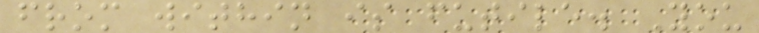from within is futile. You
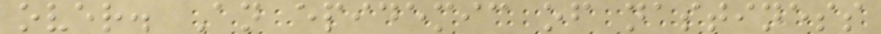over. An epidemic of nastiness
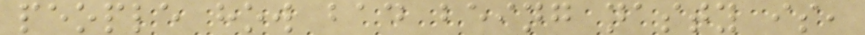people how bad being nasty is,
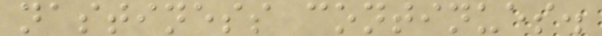nastiness continues.
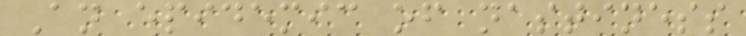An epidemic of nastiness
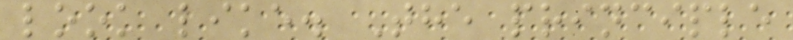look like. The principle
